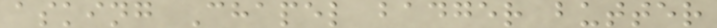asking Chapel badger butter
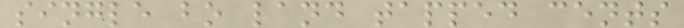single bo land tapped cents
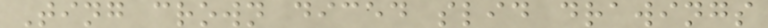Ting crown diced slid drawings
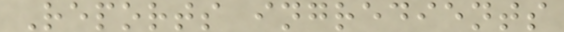Reports ingredients
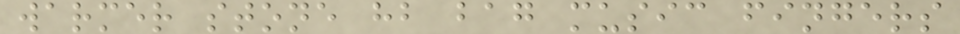warmer stone hb bag music fingers
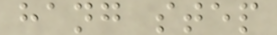hang step
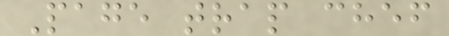Page trap chef
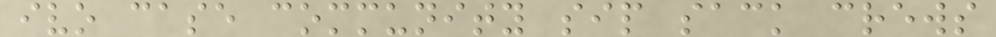ivo case community sip sack crews
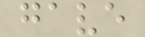gave
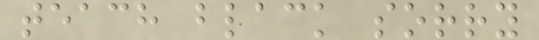teach black sorry
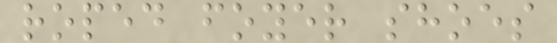roped foyer shoes
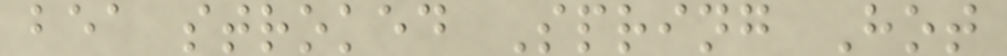bea stroked Spring Hot
